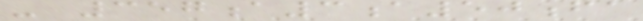- 357a3a50fa
